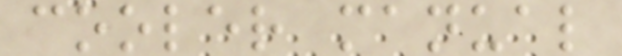cooler manual
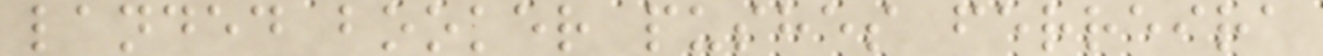landed booker pushes ferreira
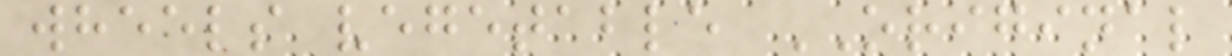wheels vegetable ORIGINAL
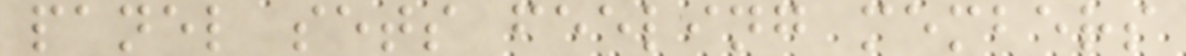panel sets feeling members
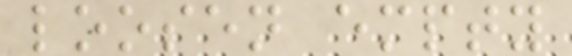loosen empty
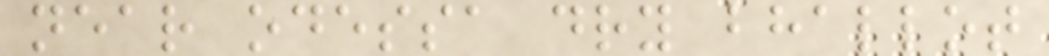near odessa dry bhallot
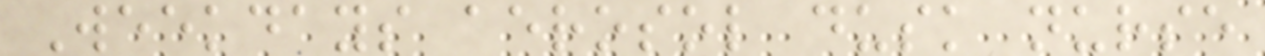Weekdays aerosol dusk nurse
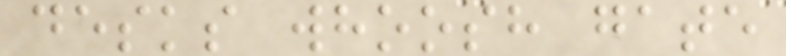desks whoosh gate
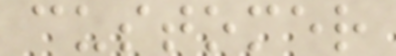customer
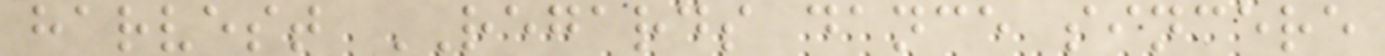harvest REGARDS dance sincere
